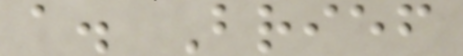a. Brief
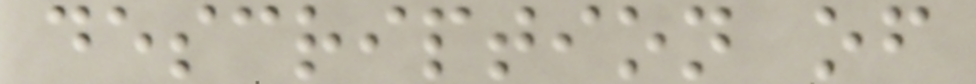description of
